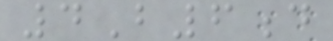4B6d
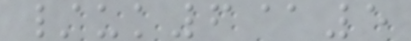/uk6@5
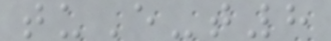tuE-t8
